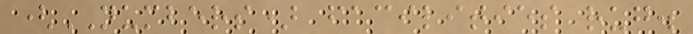(NUMBERS) facilities rug.
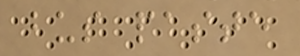bus paste
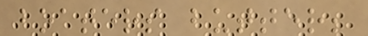boaters butter;
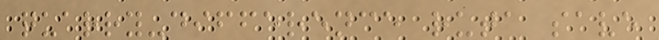quarry-difference ruta save
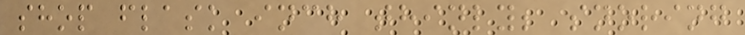shop flask inch thinly; snoring
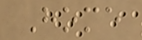Home
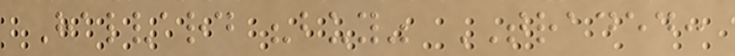Halvard "buy" TRADED:
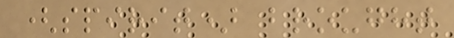(spirit) brought
